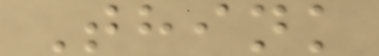Think
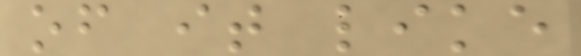of it like
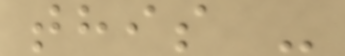this -
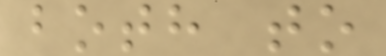both to
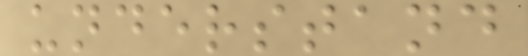understand
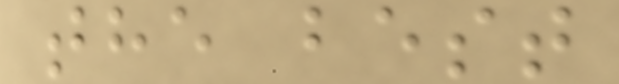the best
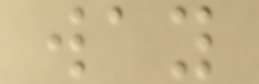way
